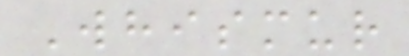Whismur
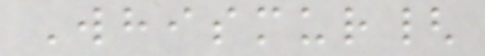Whismur{
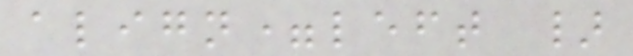align=left }
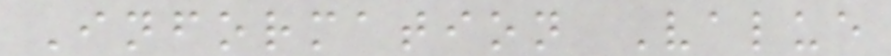Information Value
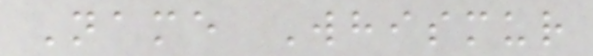Name Whismur
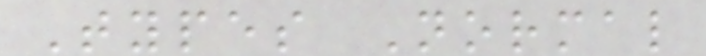Types Normal
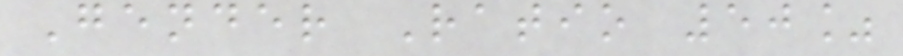Gender Ratio 50%
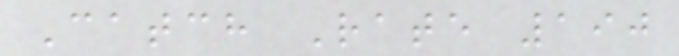Catch Rate 190
